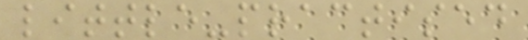little-practised
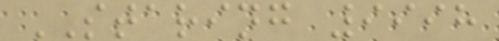STARING 9998
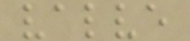valve
